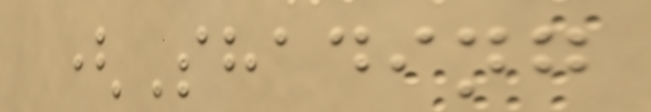(Shading
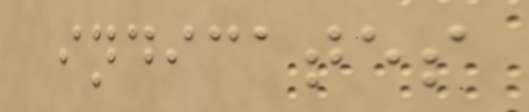indicates
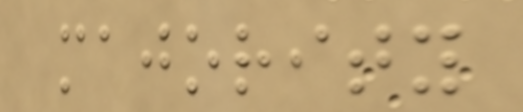majority
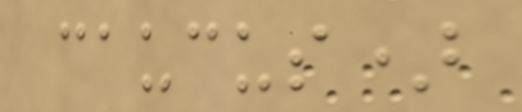caucus)
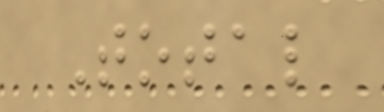Total
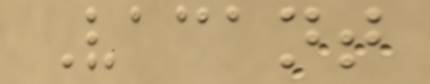Vacant
